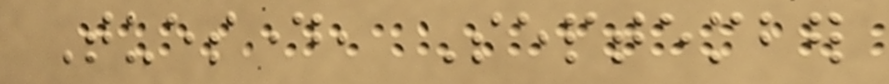Tuesday, September
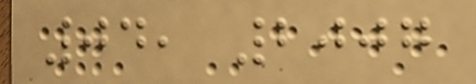04, 2007
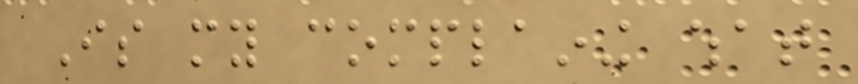Is my complaining what
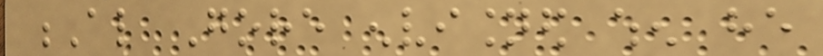Al Gore envisioned when he
